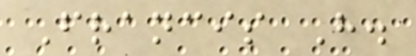Francis H.
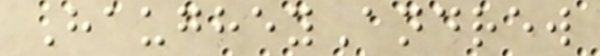HaugheyAndrew
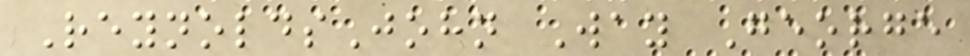ReynoldsJohn Way George
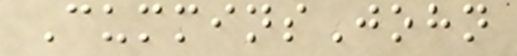CumminsJohn
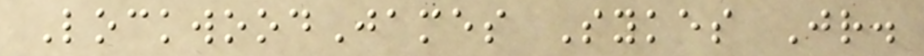LockwoodJames Sykes Jr.
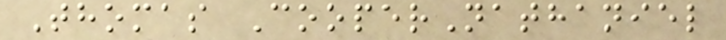Thomas CooperNathaniel
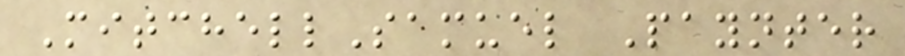MitchellSamuel Paynter
